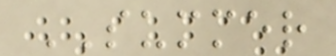SUMMER
